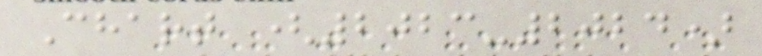Chart (2023-2024)
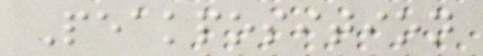Peakposition
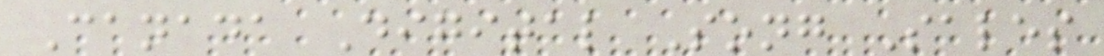Canada Digital Song Sales
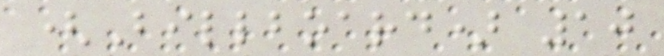(Billboard) 10
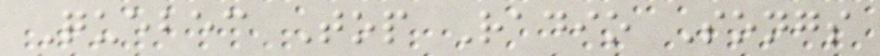Quebec Top Radio Songs
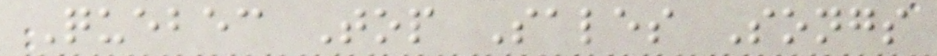Quebec Top Sales Songs
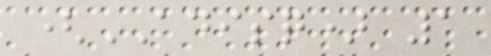(ADISQ) 1
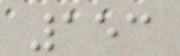153
